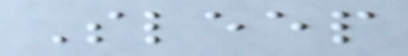Sleep
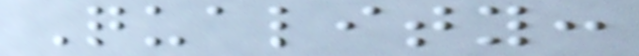Quality:
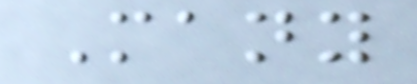Many
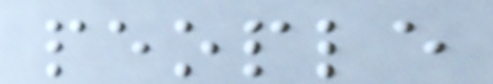people
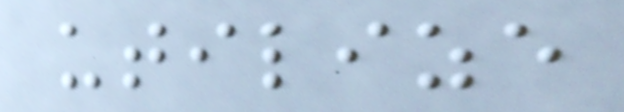utilize
